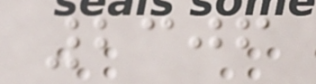2306
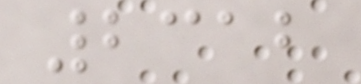2312
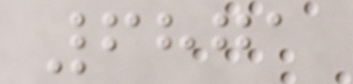6871
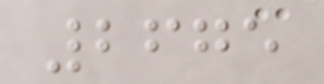2675
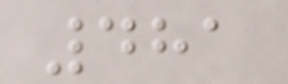481
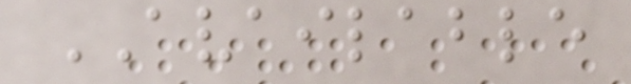AVAILABLE
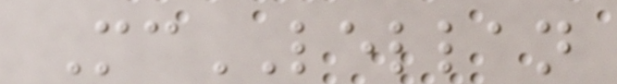McLELLAN
